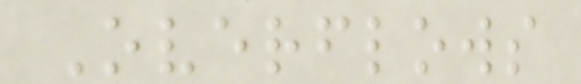Overflows
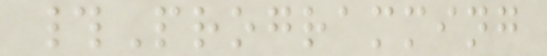#Programming
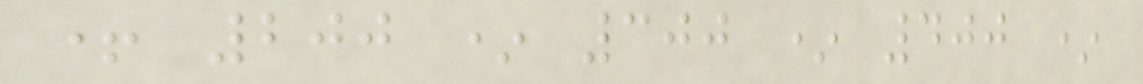+ 200 * 300 * 400 *
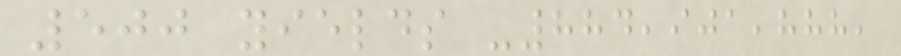500 yields -884,901,888,
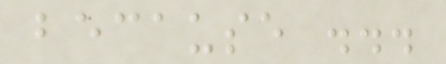because ...
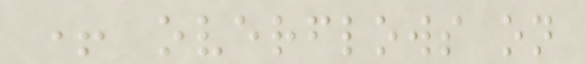+ overflows on
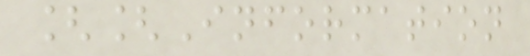[[Information
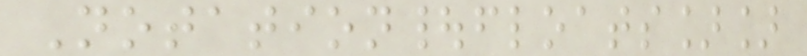Notation|floats]]
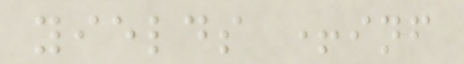yields +inf
